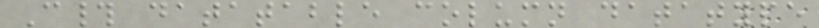C# datatable column datatype
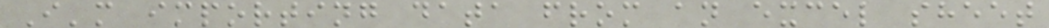I'm importing data from an excel sheet
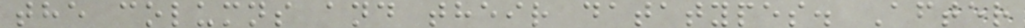the columns and their datatypes. After
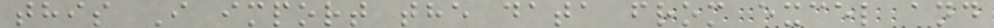this I import the data from excel and
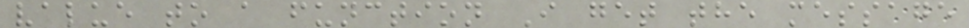value to a function I get the message
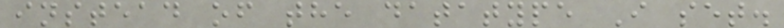instead of the datatype I set.
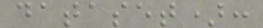dataset):
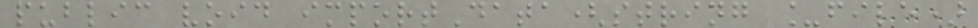public void importData(string _file)
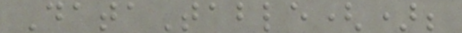DataTable();
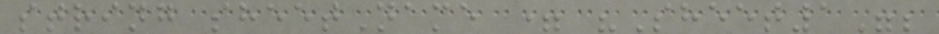string sheetName = "Sheet1";
